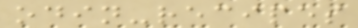odin-recipes
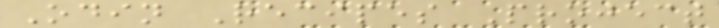Odin Recipes Project
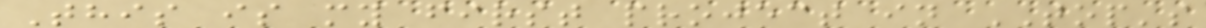This is my first project in TOP's
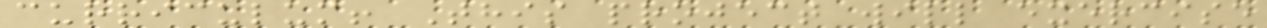curriculum! This project will exercise
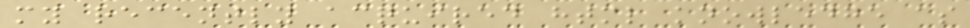my recently acquired html knowledge as
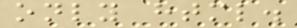only html.
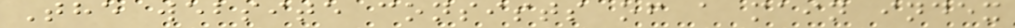The website consists of a main index
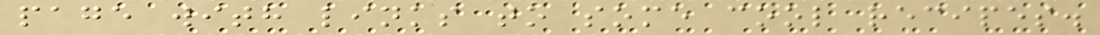page with links to some cool recipes.
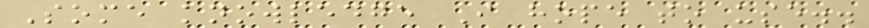Some knowledge I hope to use..
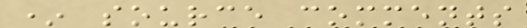* source comments
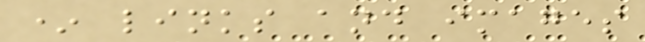* links and images
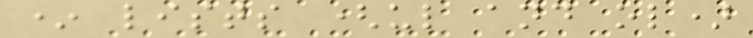* lists (ul and ol)
